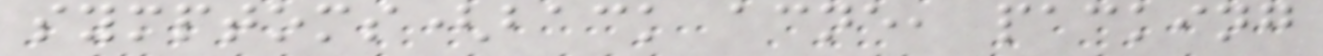symptoms(back acne, packing
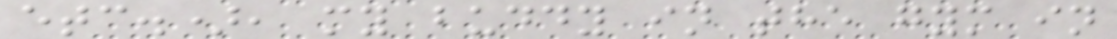etc.), my buddy in the gym in
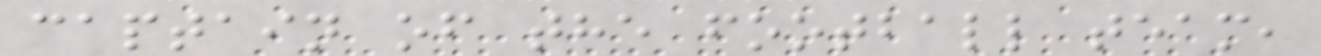captain of the football team,
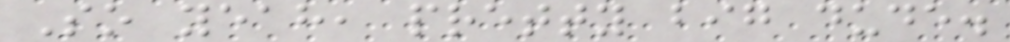So yeah, pretty big dude.
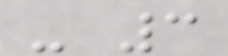- 3
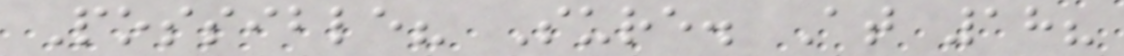Possible? Sure. At 18?
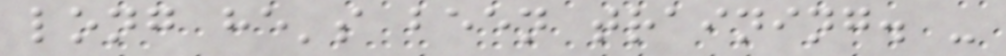long he's been training. -
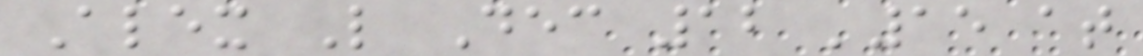Alex L Dec 12 '15 at
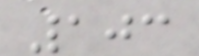103
